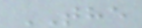THE
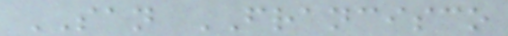SAN FRANCISCO
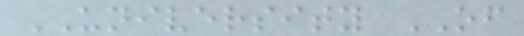UNIVERSITY OF
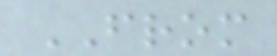FROM
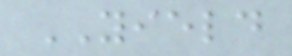YIELD
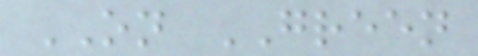ON GREEN
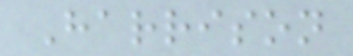Harrison
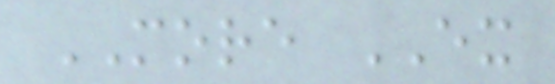MORE EX
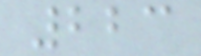223
